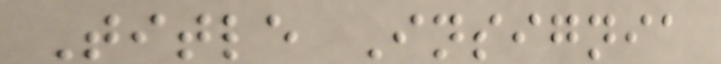Title Insignia
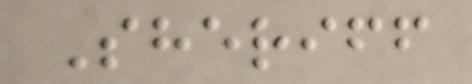Sheriff
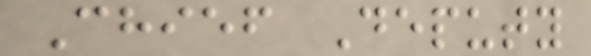Chief Deputy
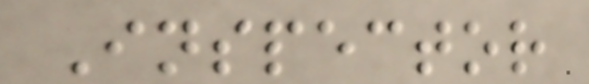Inspector
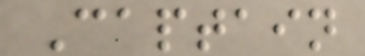Captain
